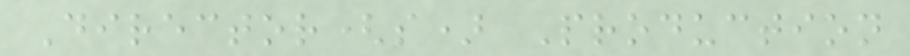Director(s) Production
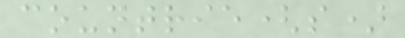countrie(s)
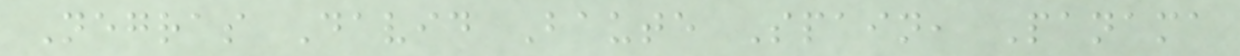Negras David Baute Spain, Panama
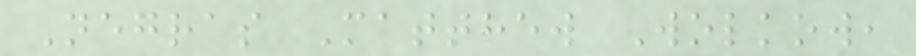Negras Matthew Wolkow,
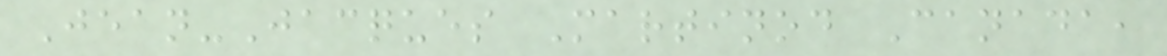Jean-Jacques Martinod Canada,
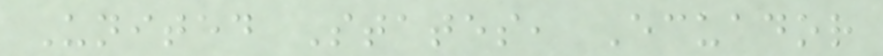United States, Ecuador
